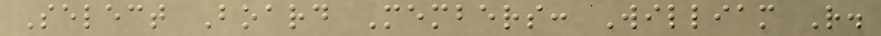Select Board Members: William R.
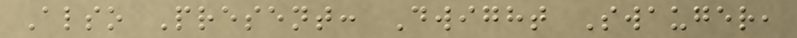Also Present: Dwight Swauger,
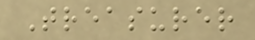Treasurer
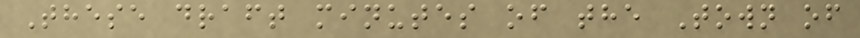These draft minutes of the Town of
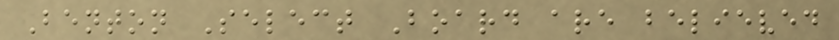Benton Select Board are believed
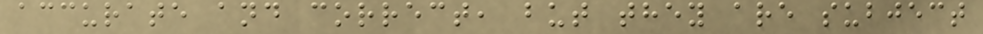accurate and correct, but they are subject
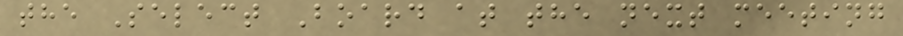the Select Board at the next meeting
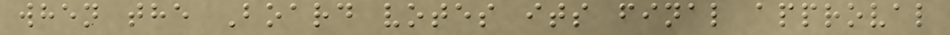when the Board votes its final approval
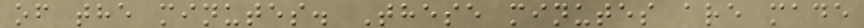of the minutes. These minutes are made
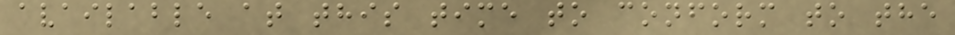available at this time to conform to the
